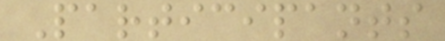Participants
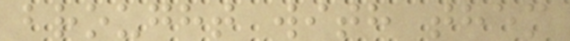brought with them
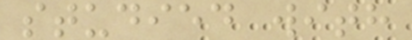studied with
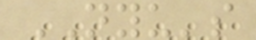NYU's
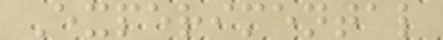Experimental
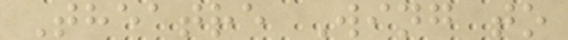Theatre Wing to
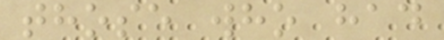those who had
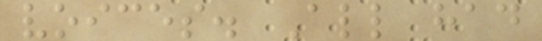voices. All had
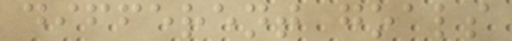different goals
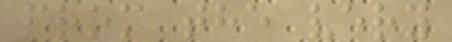from the very
